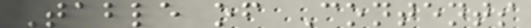Table of Contents
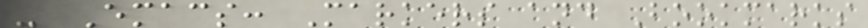- Emacs: Markers and Bookmarks
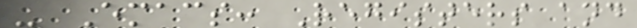- Emacs: Registers and
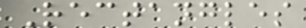Rectangles
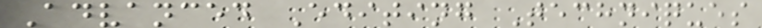Advanced Editing Techniques
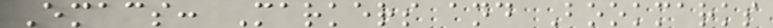Emacs: Markers and Bookmarks
